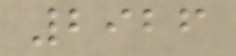2926
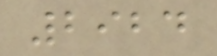2924
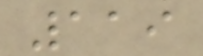119
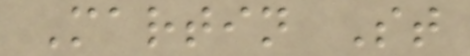Martin St
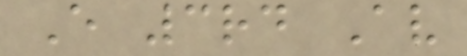E 3rd Av
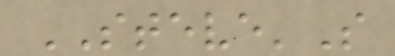STEVE'S
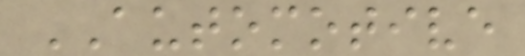AUTOMOTIVE
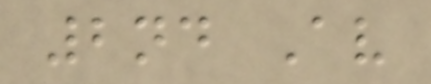2nd Av
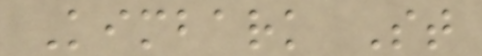Kimbark St
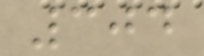304
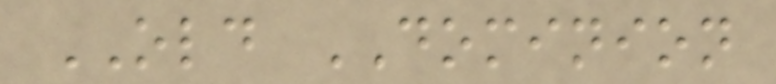OLD DOMINION
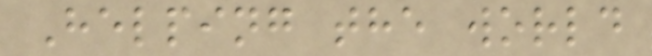Helping the world
